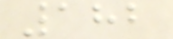182
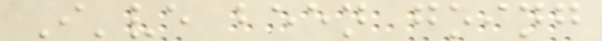I've been going
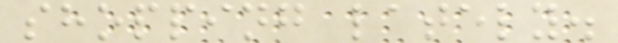shopping lately.
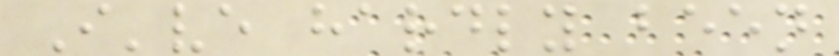I've hardly been
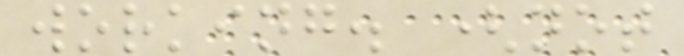working. (not
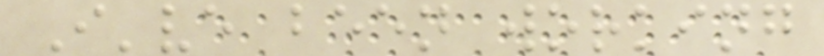I've been working
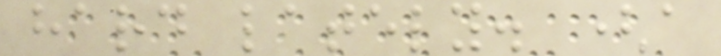hard lately. (a
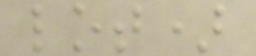lot)
